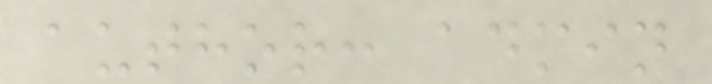author: admin
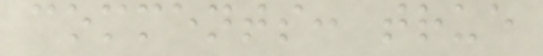comments: true
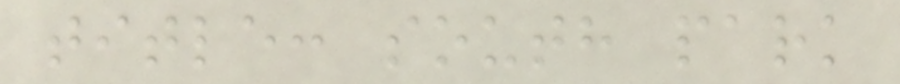title: south park
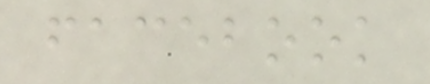facebook
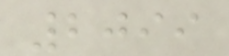2099
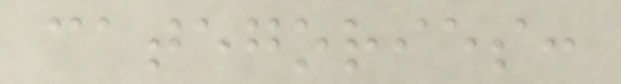categories:
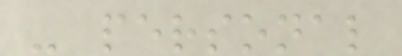- personal
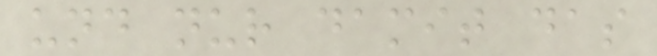und nur damit das
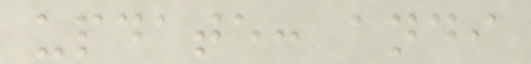update: andi
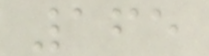165
